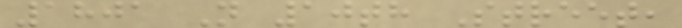1801 N 10th Street,
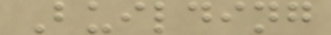Building
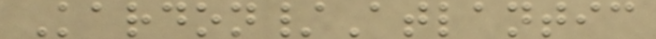Kardon/Atlantic
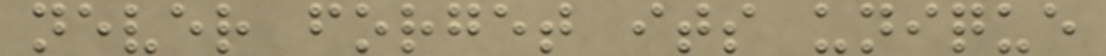never forget its unique
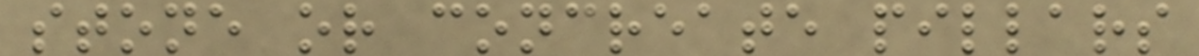stone or concreate pillars
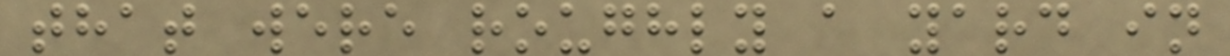that were roughly a yard in
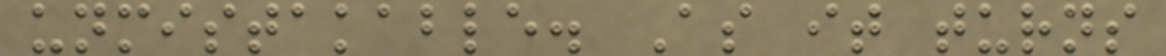unmistakable. As it turns
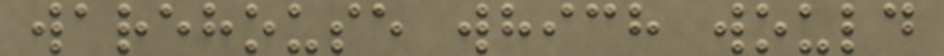warehouse which would
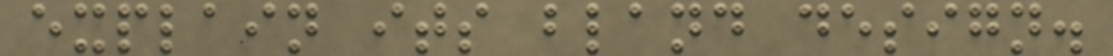explain its bland design.
